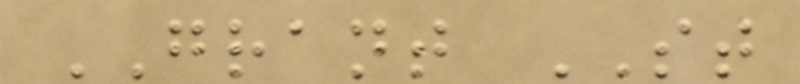GRANT ST
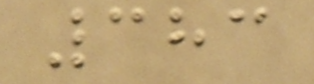383
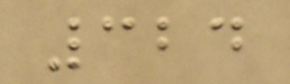324
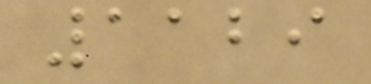1129
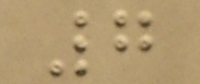7
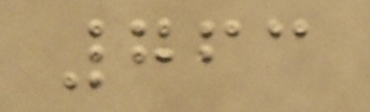763
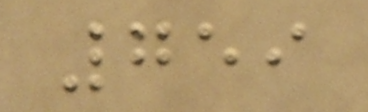759
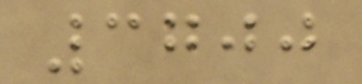3700
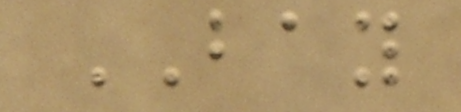BAY
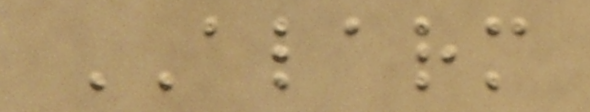ALARM
